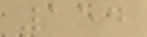154
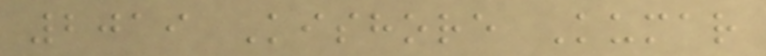2019 Kishore Kumar
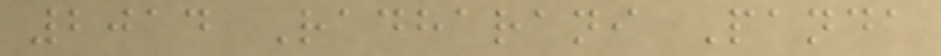2014 Radharani Panda
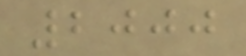2000
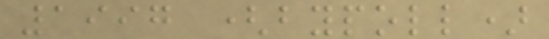1997 (bypoll)
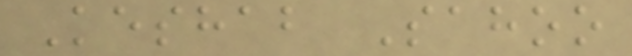Keshab Sahoo
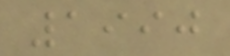1990
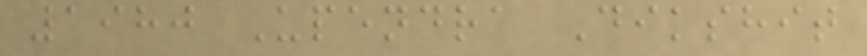1980 Upendra Dikshit
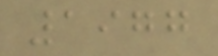1977
